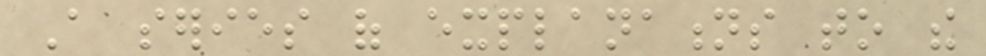A series of explanations to the
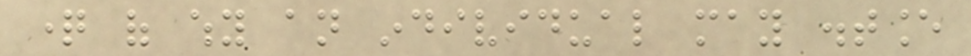question of why an individual may distance
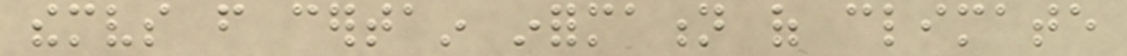themselves from certain information of climate
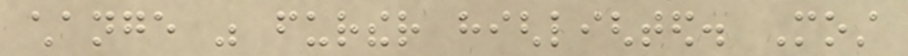change was further highlighted. Most
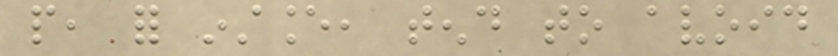people, for instance, tend to avoid
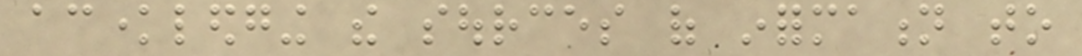acknowledging the sources of information to
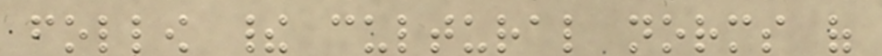follow their cultural norms of
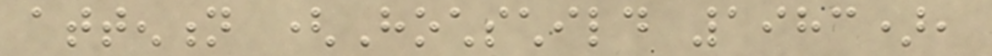attention (Hochschild 1983),
